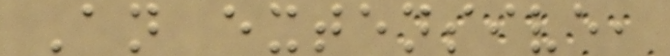An extensive,
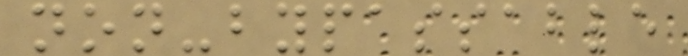non-bypassable
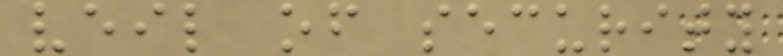veil of security
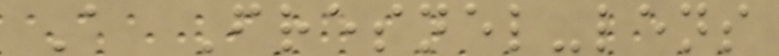A Fresnel-lens
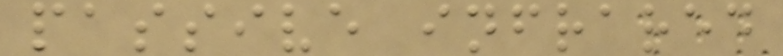passive infrared
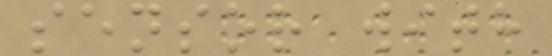sensor with
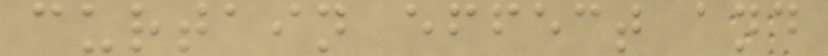curtain effect and
